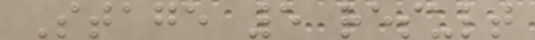Stage 5 result
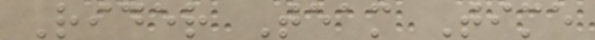Rider Team Time
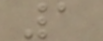1
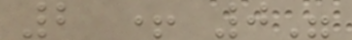2 + 0"
